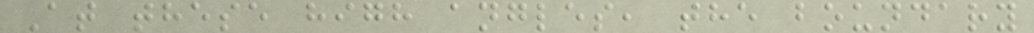At these high angles, the boundary
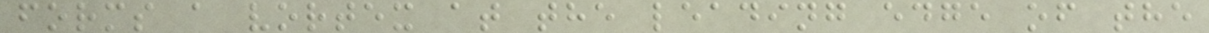forms a vortex at the leading edge of the
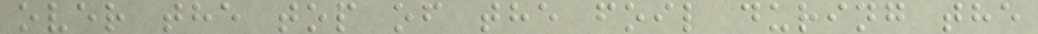over the top of the foil during the
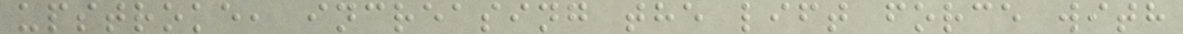upstroke, increasing the lift force with
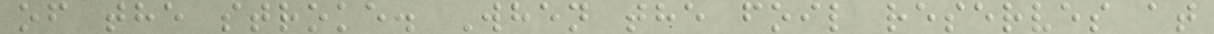of the stroke. When the foil reserves at
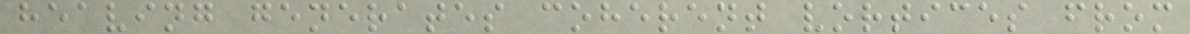heaving generates coherent vortices from
